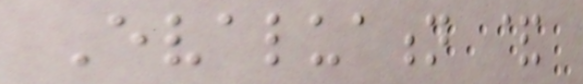Evaluation &
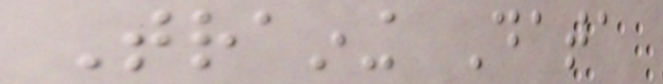Training Data
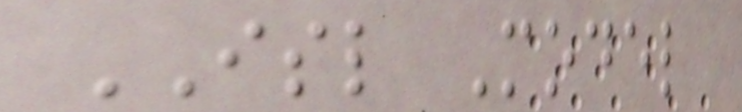ISL Model
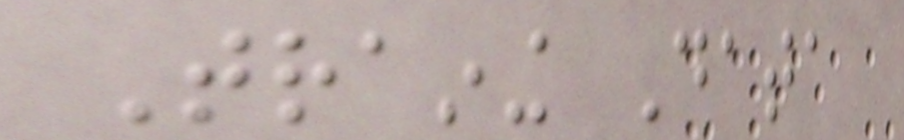Training Data
